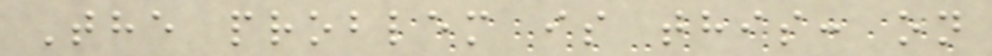The problem is this: on
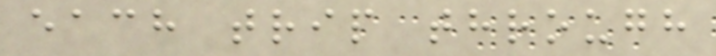each trip through
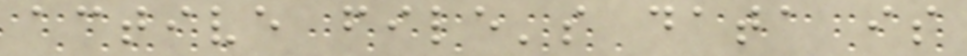active file's data is
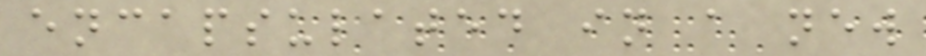encapsulated in a new
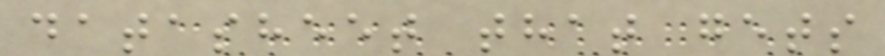datasheet that gets
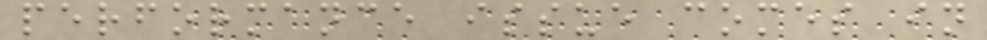performance issue comes in
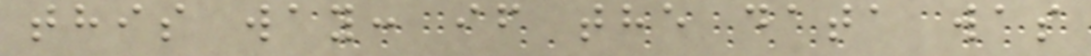this way: if the data was
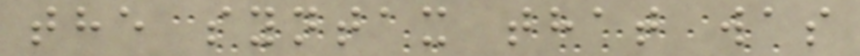the syntax that was
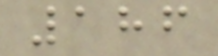186
